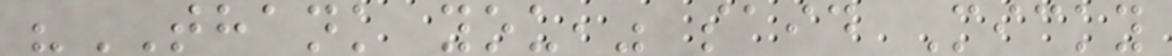"THANK you," said Micky
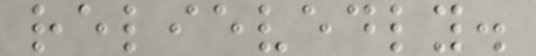relievedly.
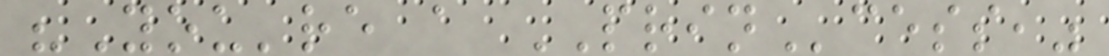"You're a PRINcess,"
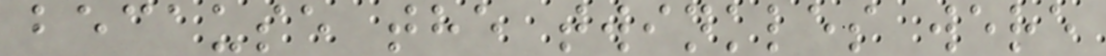because the twinkles were
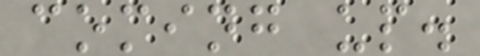coming up.
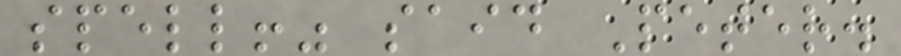spell!" said Peter.
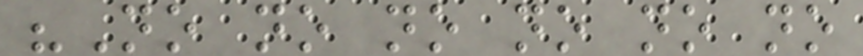"No no no no no no
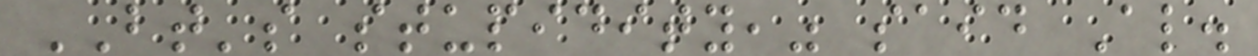BT's stupidity," said Al.
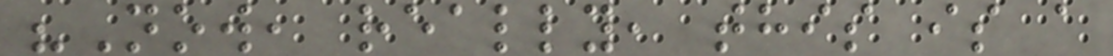"Now, really, this is a
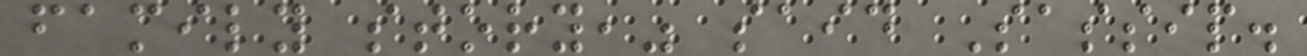family story," said Sassip.
